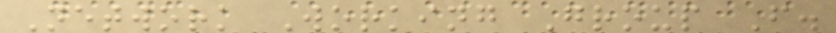Network Working Group F.
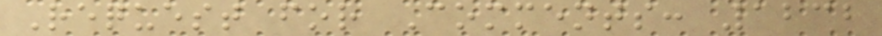Request for Comments: 1232
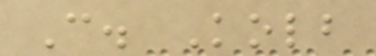C. Kolb
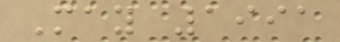May 1991
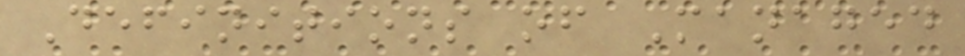Definitions of Managed
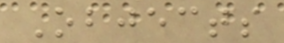Objects
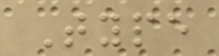Type
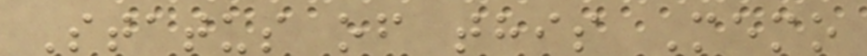Status of this Memo
